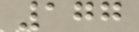177
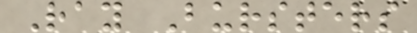Ray Bursters
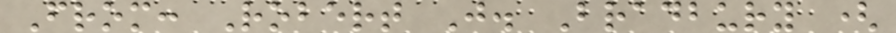From: Robert J. Bradbury (
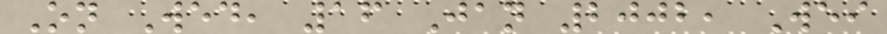On Wed, 16 Jan 2002, Wei
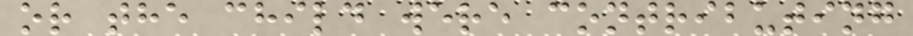or the child were contributing
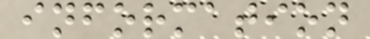information
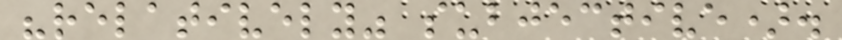"relatively" subjective).
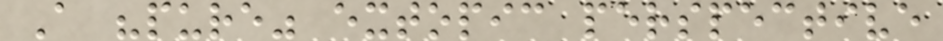A "pure" extopic perspective
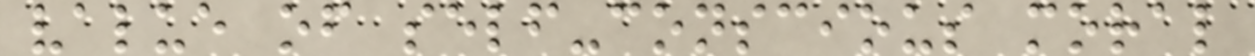value of self-conscious moral
